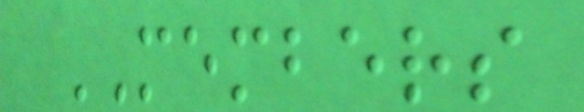MEMBERS
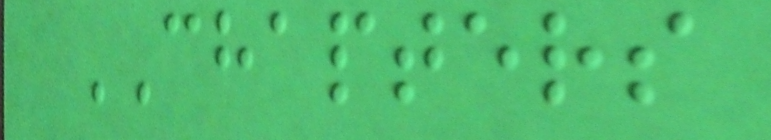CHAPTERS
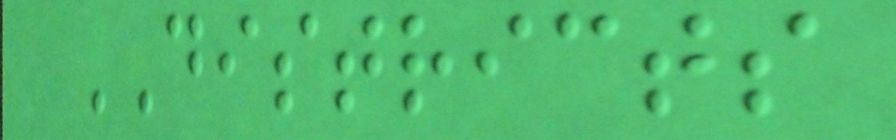DISTRICTS
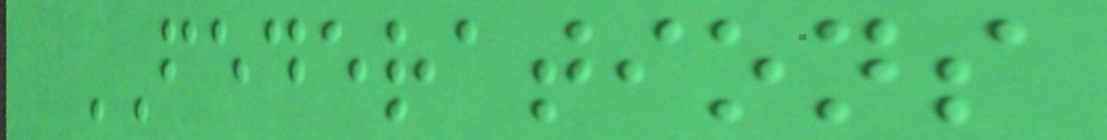FEDERATIONS
